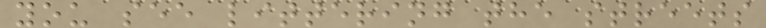you see littering the streets
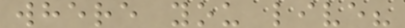where you live?
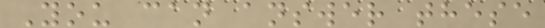You can answer these
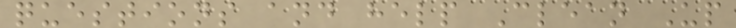questions and help Clean Up
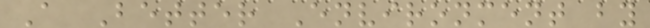A Better Environment by
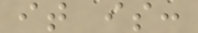it is:
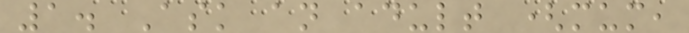1. Ask an adult (mum,
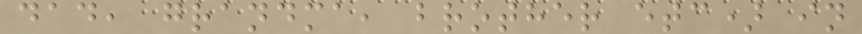dad, grandma, brother etc) in
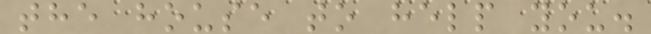the house to help you.
